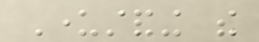Understanding the
